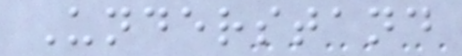Understand
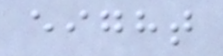eight
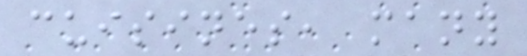cuisines, many
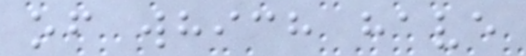of which have
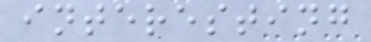interesting
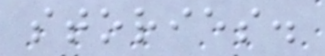stories.
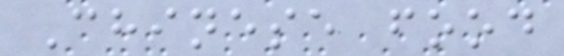Chinese food
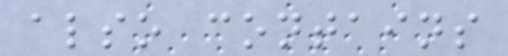also contains
